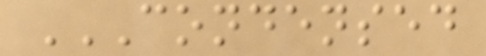CONDENSED
